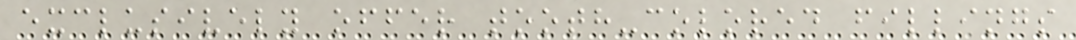exclusively offer tooth-colored fillings
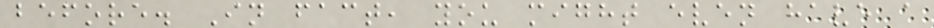before. In fact, you might even have a
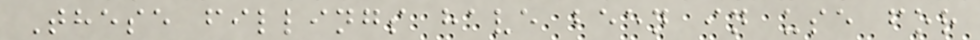These fillings have been in use for
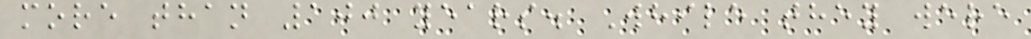more than 100 years. While they were
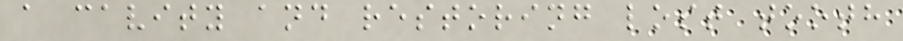a cavity and restoring lost tooth
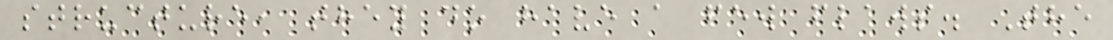structure, they do have a few flaws. The
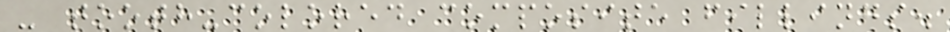- tooth-colored composite fillings.
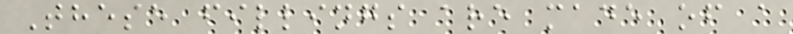These fillings are made of a
